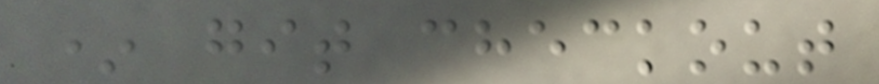* git checkout
